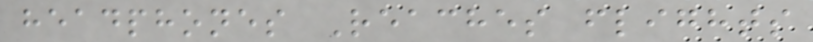headphones Reaches flights
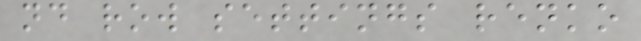nd row settings renko
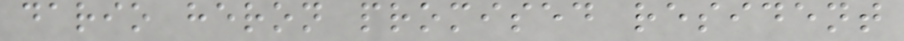dario heron promised resident
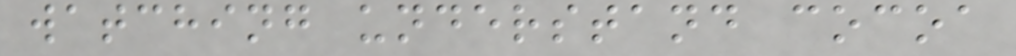watching understand cocoa
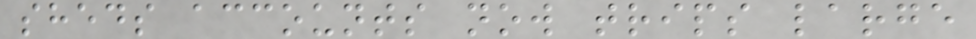sheds accounts now trips large
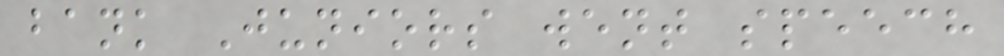bank Juniors went speech
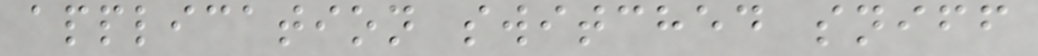application switched sniff
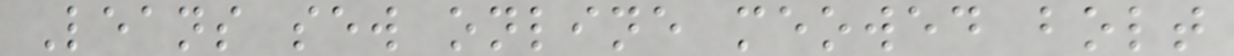Leans sew online meowed bolt
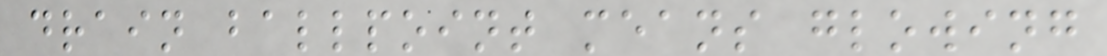drain ballpoint means glowing
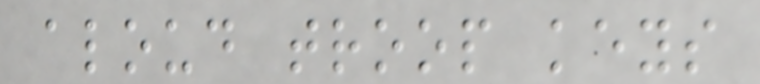aloud troop keys
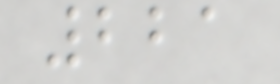221
